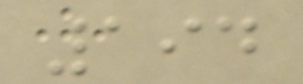194
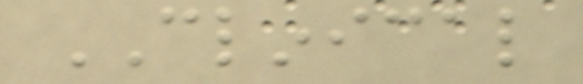CLINICAL
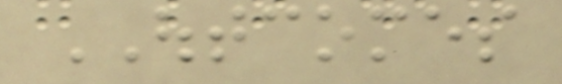OUTCOMES
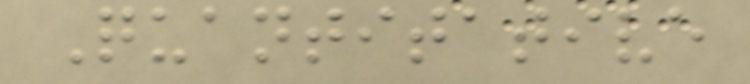Quantitative
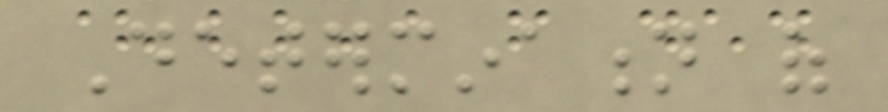Determination of
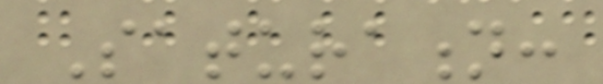Saturation:
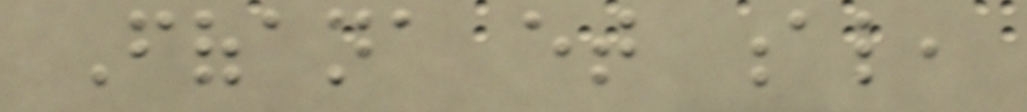Fofana et al,
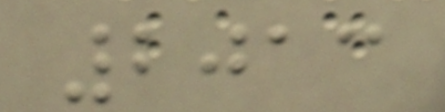2013
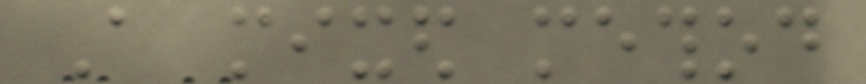A mixed method
